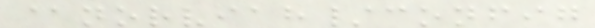@norviah/config
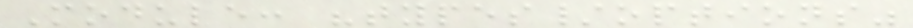Module: "types/options"
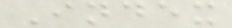Index
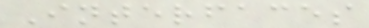Interfaces
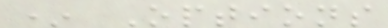* Options
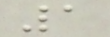1
